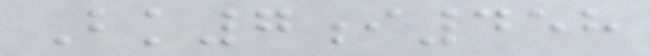Bk7i458
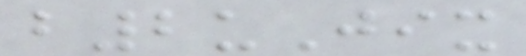b2uJix
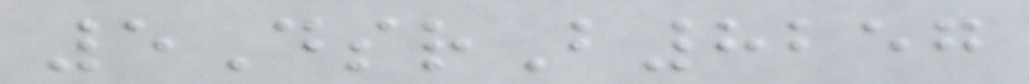5DsrB8257
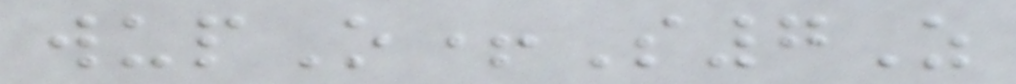wupO+S7Z
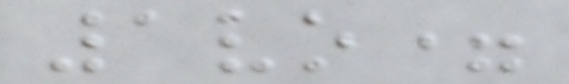1vo=
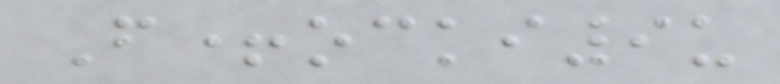F+ocki9u
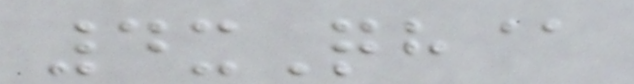4xQh@
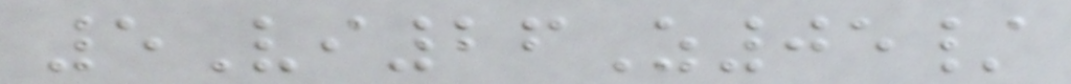5Vi26Z05/
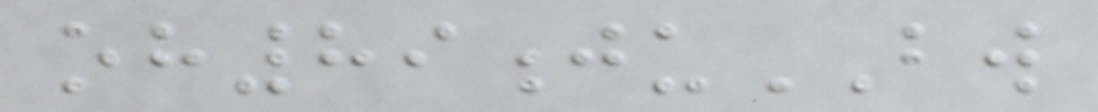oh89juBW
